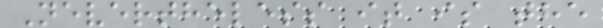Nevertheless it is the
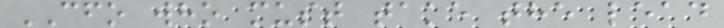CFO who must take the lead
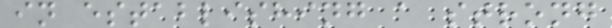in establishing a strong
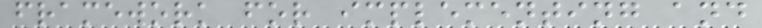framework for implementing and
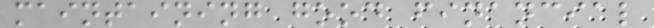maintaining good financial
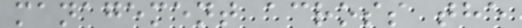management across the
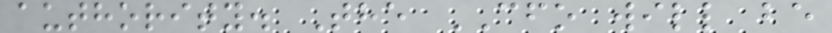authority. The CFO will be
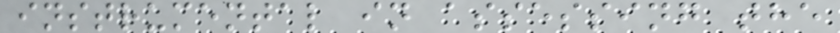instrumental in assessing the
